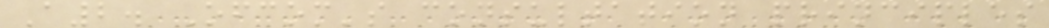A2. Ofcom's consultation principles
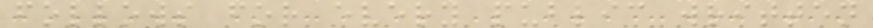follows for every public written
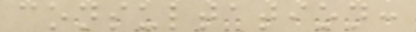consultation:
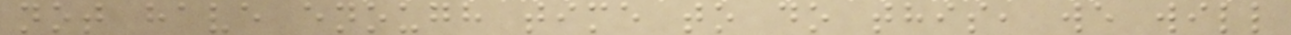not have enough time to do this, we will
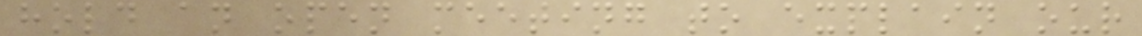hold an open meeting to explain our
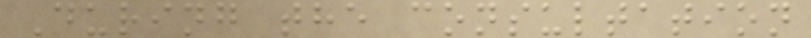During the consultation
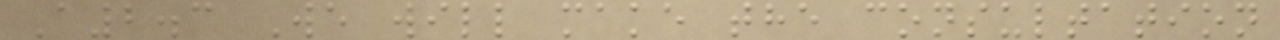A2.3 We will make the consultation
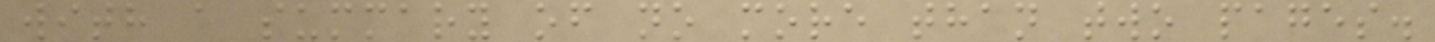with a summary of no more than two pages.
